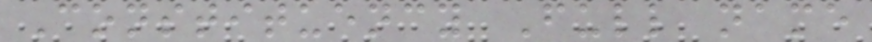Constituency Full name
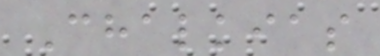Chalkias
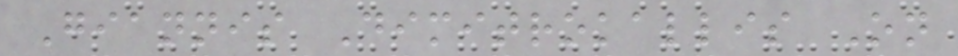Giannis Dimitrokallis On
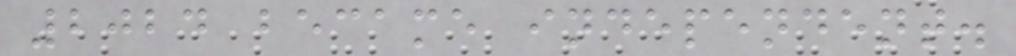2024 became independent.
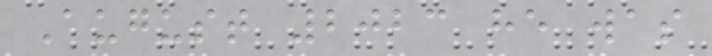August 2023 he was
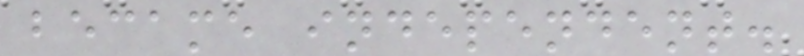became independent.
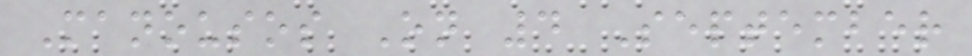Manousos On 4 September
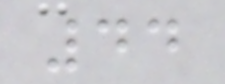44
